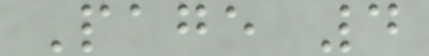Page 4
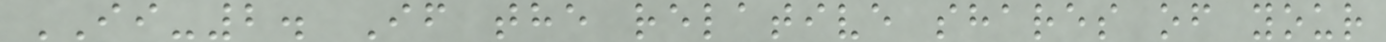II-2. If the relative shares of your
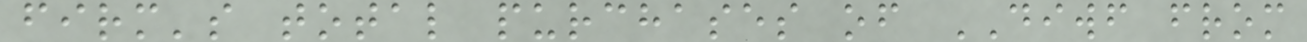firm's total purchases of DIWF from
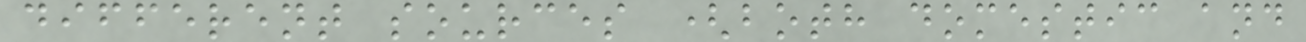different sources (both domestic and
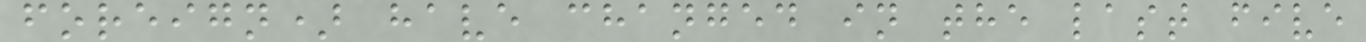foreign) have changed in the last five
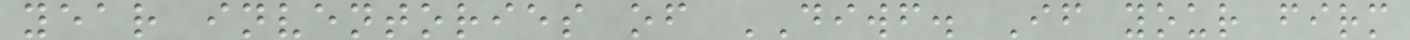year inventories of DIWF. If your firm
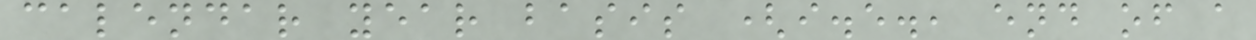calendar year basis (i.e., end of a
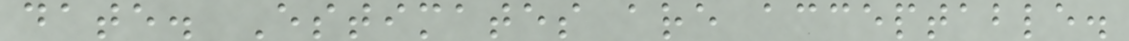date. Estimates are acceptable.
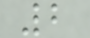2
